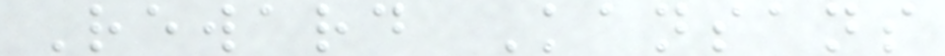Reward Kansans
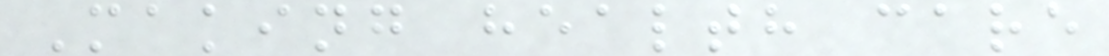Making health care
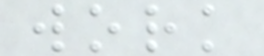work
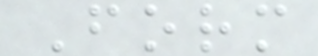Form
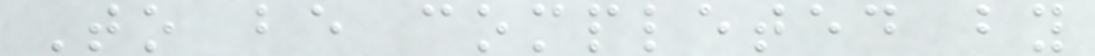To be completed by
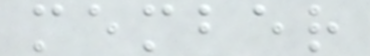member
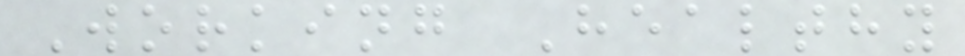Working Healthy
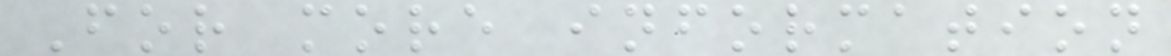For more information
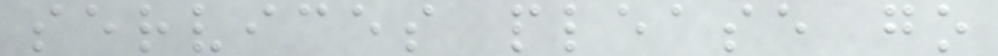services please go
